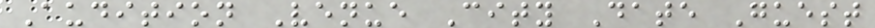Audition Venue City Date Guest
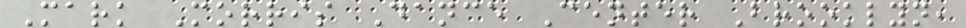Mark Morris Dance Center Brooklyn,
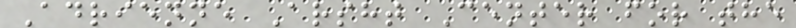Adrienne Arsht Center for the
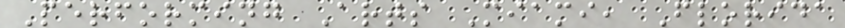Performing Arts Miami, Florida
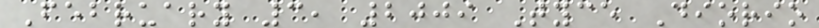February 3, 2009 Tyce Diorio
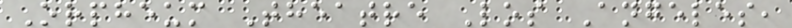Orpheum Theatre Los Angeles,
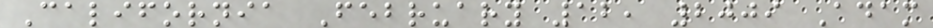California February 12, 2009 Adam
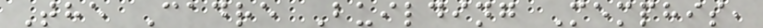The Cadre Building Memphis,
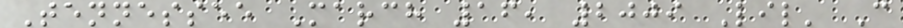Tennessee March 16, 2009 Lil' C
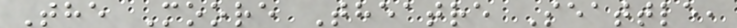The Moore Theatre Seattle,
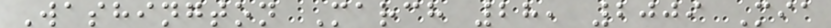Washington March 28, 2009 Mia
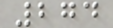274
